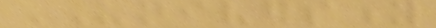UNIVERSITY
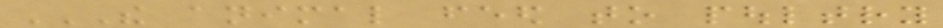THE ANIMAL FEED TO POULTRY
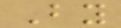By
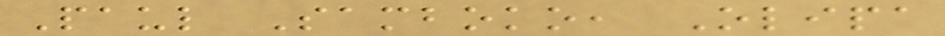Paul Samboko, Olipa
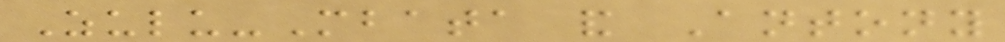Zulu-Mbata and Antony
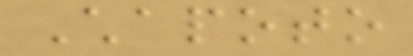Chapoto
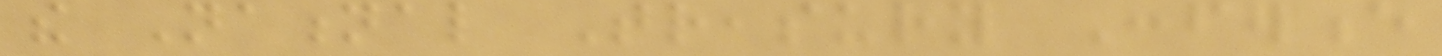the National Treasury Conference
